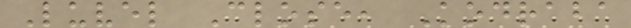Luvel Close, Kodraba
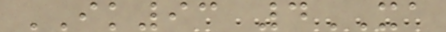IK93 4XA
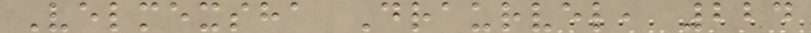Velmexsha Draurvel, 224
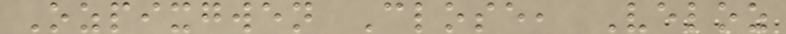Ozpixgwen Close, Veloz
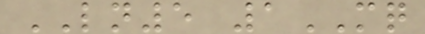LN5 1MQ
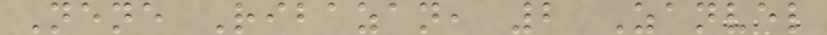Nene Ribazan, 2 Zanvel
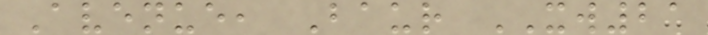Avenue, Baur XW21
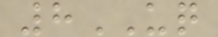8UQ
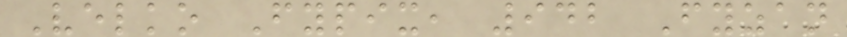Velko Fypix, 942 Fyzan
